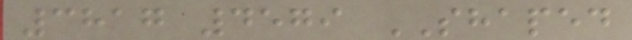3817 4579 SHAPED
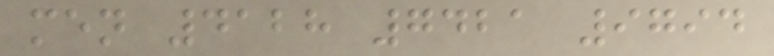men 4128 7421 9794
